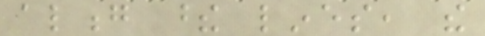along these lines, the
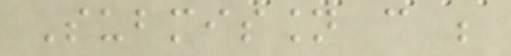Submission can be
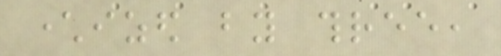characterized by three,
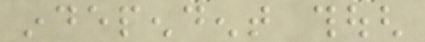independent though
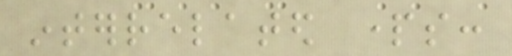interrelated parts:
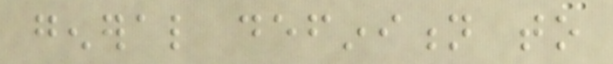general definition to
